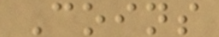Coins
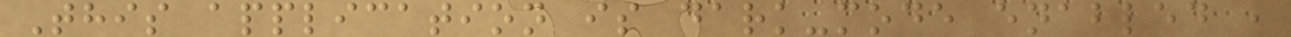This application is dark-mode enabled ,
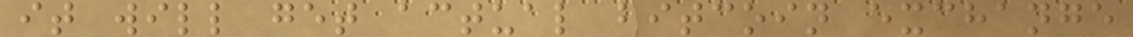it will get actual bitcoin exchange
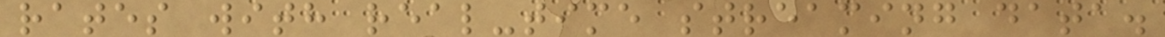rates with real-time streaming data.
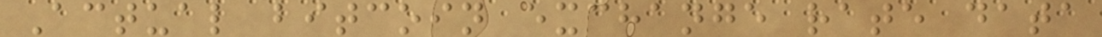Actual bitcoin exchange rate data
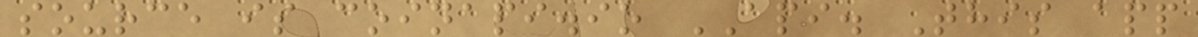source is coinapi.io API. This app
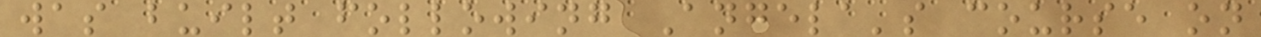was built following Angela's course on
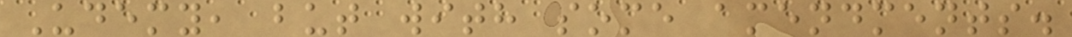Udemy, but with some amendments.
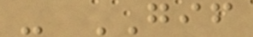- GIF
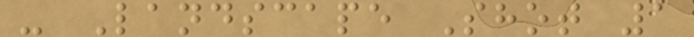- Landscape Shot 1
